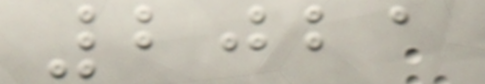2021
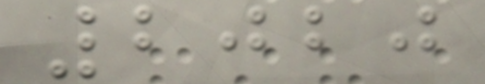2020
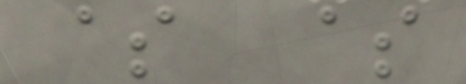$ $
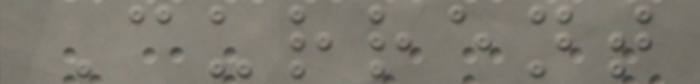Current
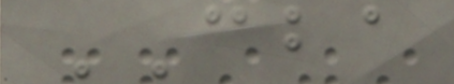CBA
